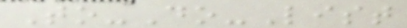To-Do-List
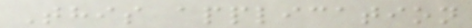This application
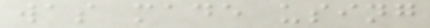was made using
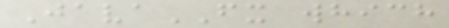JavaFX which
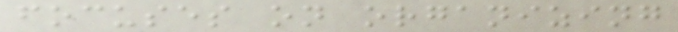focuses on organizing
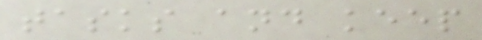tasks and keep
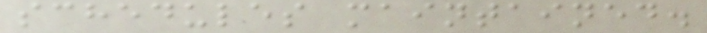schedules maintained.
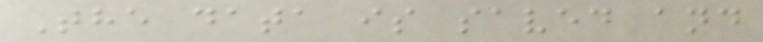The data is saved and
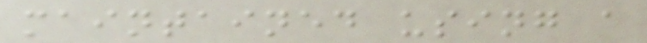maintained using a
